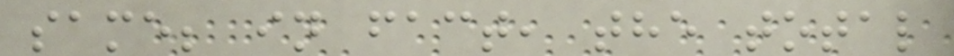same; in fact, the total
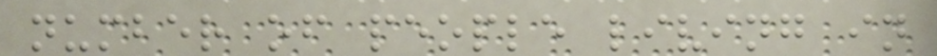number of people living in
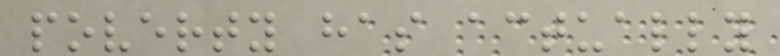poverty has actually
